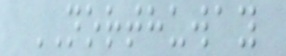NORTHUWAY
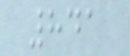841
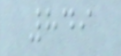849
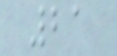21
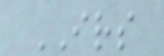IRS
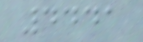4441
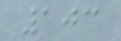103
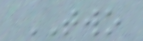TWO
